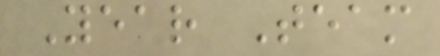Year Team
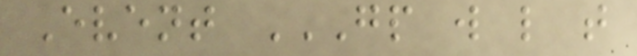Event GP W L T
